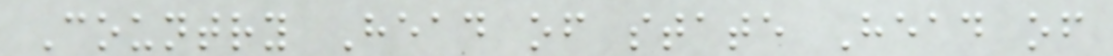Country Head of state Head of
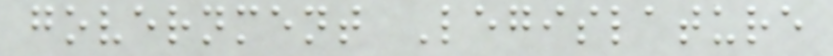government Legislature
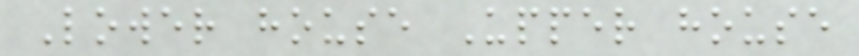Lower house Upper house
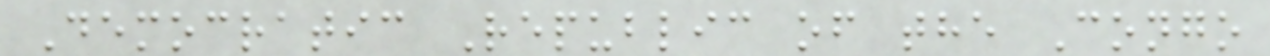Democratic Republic of the Congo
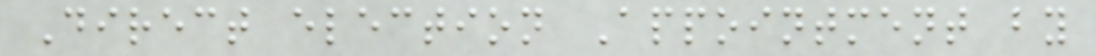Direct election Appointment by
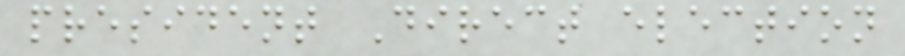president Direct election
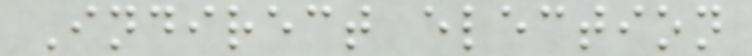Indirect election
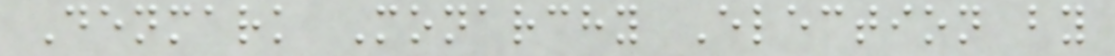Denmark Monarchy Election by
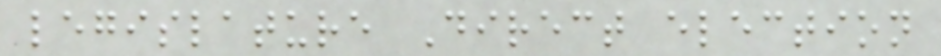legislature Direct election
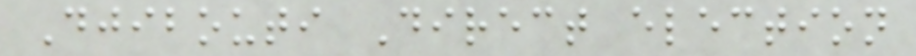Djibouti Direct election
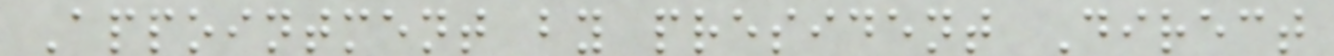Appointment by president Direct
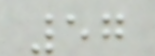57
